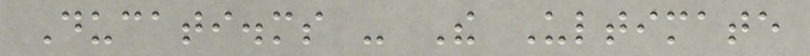Ducati.ms - The Ultimate
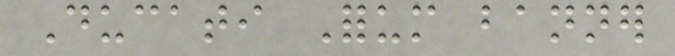Ducati Forum banner
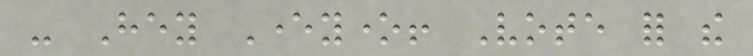- Hey Everyone! Vote for the
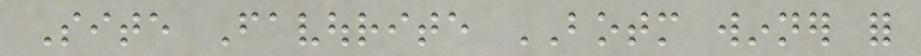Site Favourite BOTM winner for
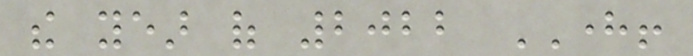the year of 2022 HERE!
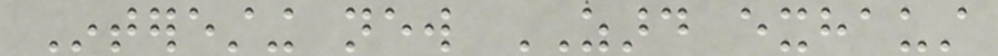Interesting new ZARD exhaust
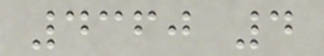4360 4
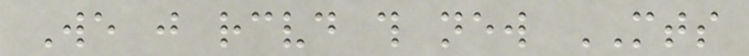We just received this new MTS
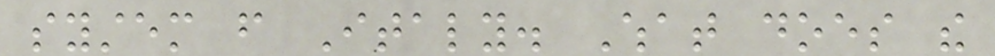system from Italy. What does the
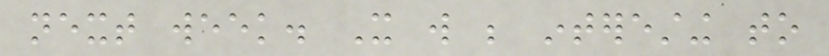next week. It will be interesting to
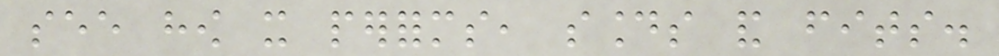see how it performs, sounds and fits.
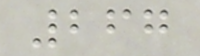267
